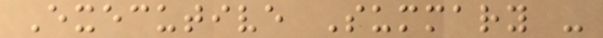Executive Summary -
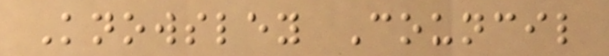Knowsley Council
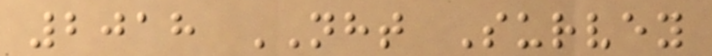2018 NHT Survey
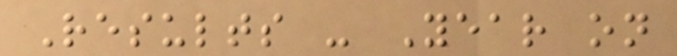Results - Year on
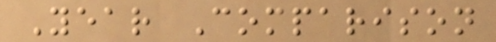Year Comparison
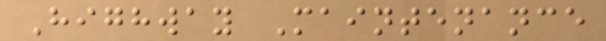Highway Maintenance
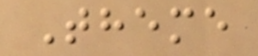Theme
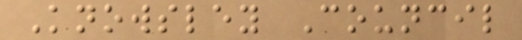Knowsley Council
